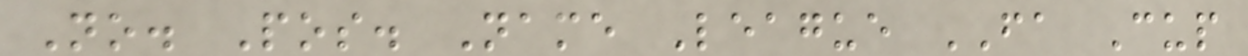No. Pos. Name League FA Cup
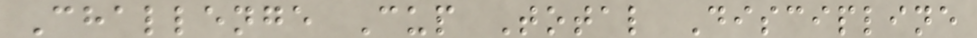Challenge Cup Total Discipline
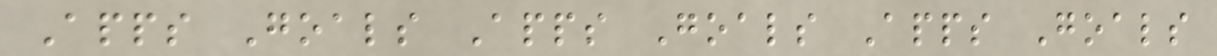Apps Goals Apps Goals Apps Goals
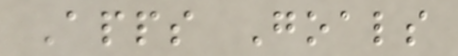Apps Goals
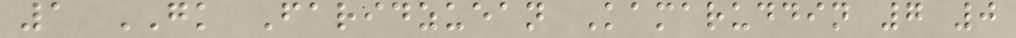1 GK Faridzuean Kamaruddin 7 0
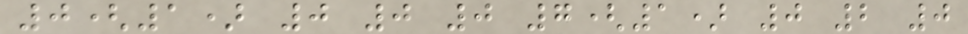0(1) 0 0 0 7(1) 0 2 0
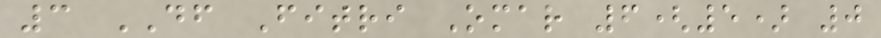3 DF Fitri Omar 6(5) 0
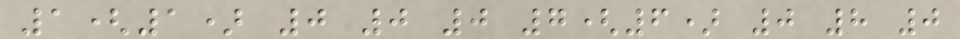1(1) 0 0 0 7(6) 0 8 0
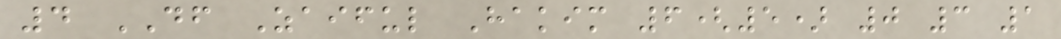4 DF Zaiful Hakim 6(5) 0 3 1
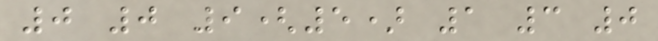0 0 9(5) 1 3 0
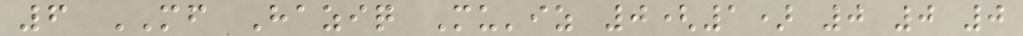6 MF Haziq Mu'iz 0(1) 0 0 0
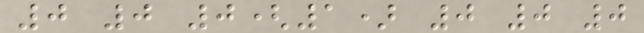0 0 0(1) 0 0 0
